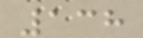138
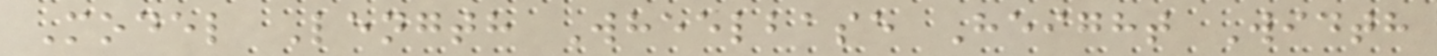Model Length Wheelbase Height Width
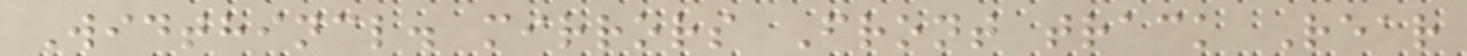Widthincl. mirrors Front track Rear
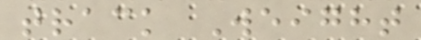track Weight
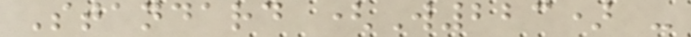Standard (W223) -
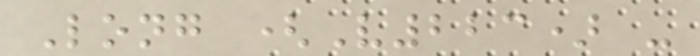Long (V223) -
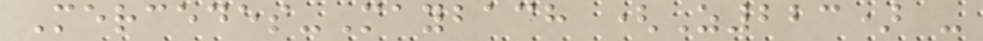Mercedes-Maybach (Z223) -
